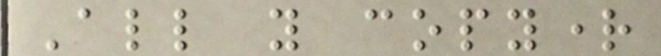All you copyright
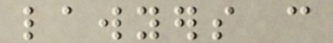lawyers can
